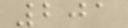201
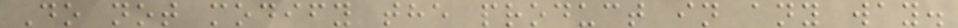Do not modify the product in any way.
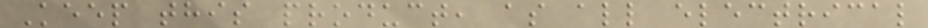Keep this product, as all electrical
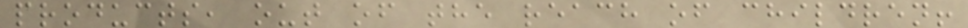products, out of the reach of children!
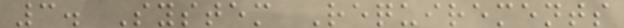3. System Requirements
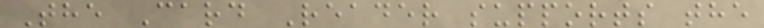The Card Reader supports the
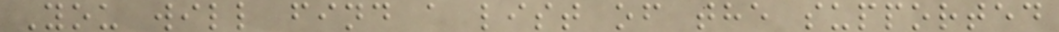You will find a list of the supported
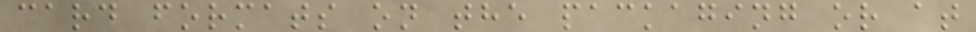card formats on the packaging or at
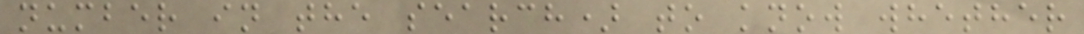number in the search) to know whether
